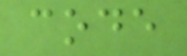code
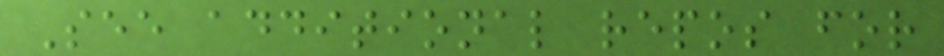See additional repos for
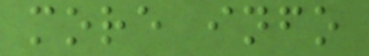more info
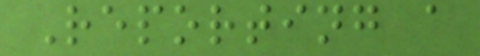Reporting a
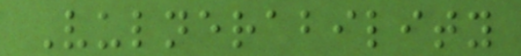Vulnerability
